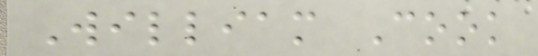William Cook
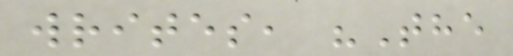writes, "The
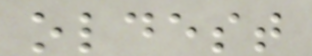oldest
